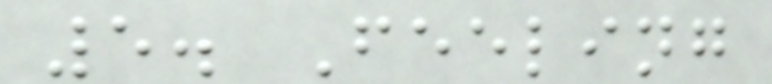5. Feeling
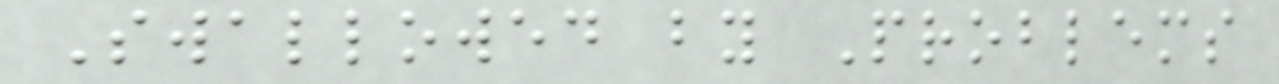Swallowed by Problems
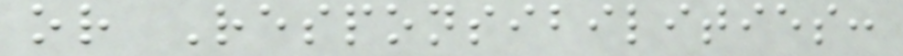or Responsibilities:
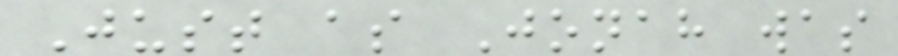Just as Jonah was
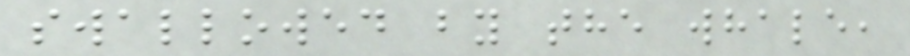swallowed by the whale,
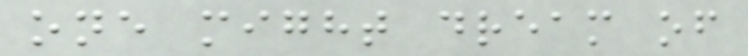one might dream of
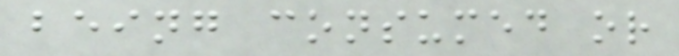being consumed or
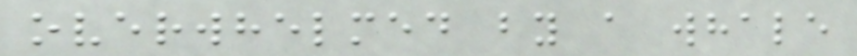overwhelmed by a whale
